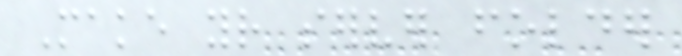Make your server folder
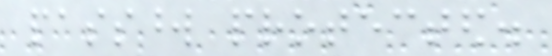password protected.
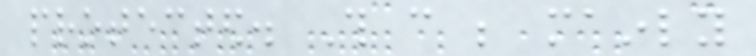protected. This can be mainly
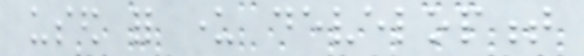used for under development
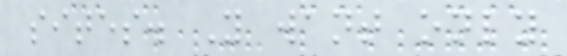sites. You want only
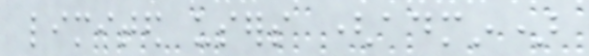limited users (admin)
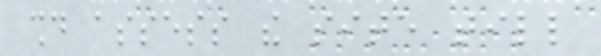should assess the site till
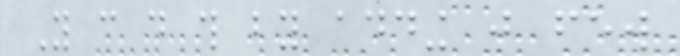You can do this by adding just few
